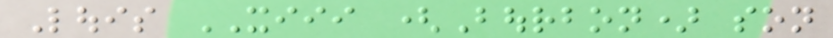Louis XIII (Bourbon) son
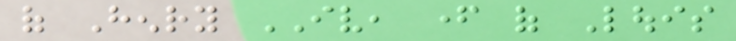of Henry IV, father of Louis
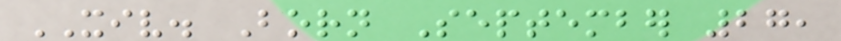XIV. Born September 27,
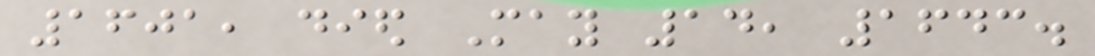1601, died May 14, 1643.
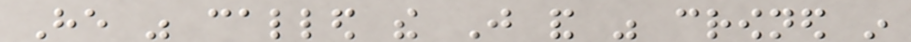He was called the Just and was crowned in
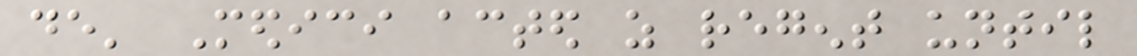de' Medici acted as regent until
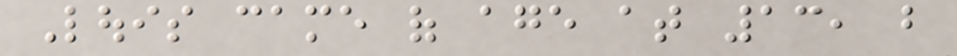Louis came of age at 13, but
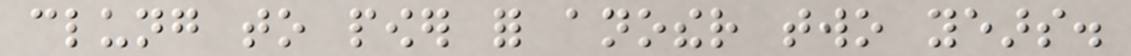clung to power for another two years.
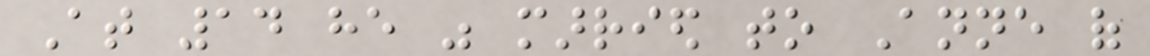At 14 he was married to Anne of
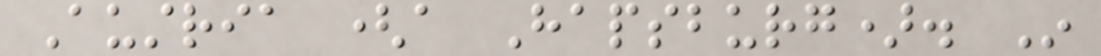Austria (a Hapsburg). In
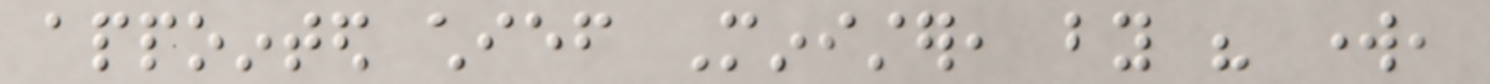appointed chief Minister, by his work,
